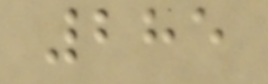285
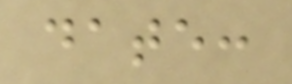date:
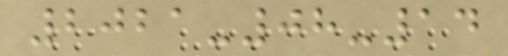2021-08-14
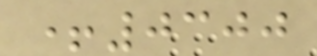+0300
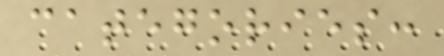categories:
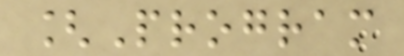[Program
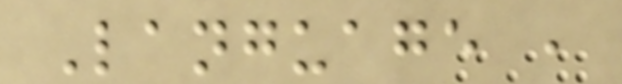Language ,
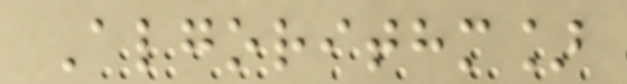Algorithm]
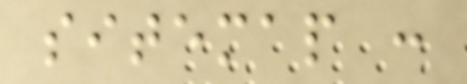sitemap :
